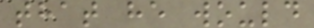that he would
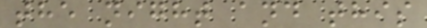the night and this
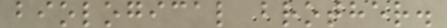biological brother.
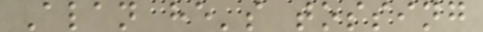Alan he's tossing
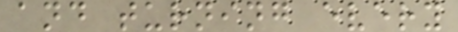and turning every
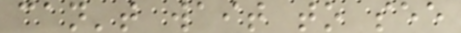can't wait to see
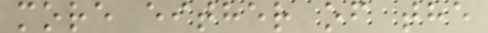more either of the
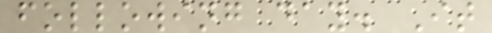following day. It
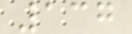137
